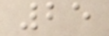25
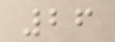26
